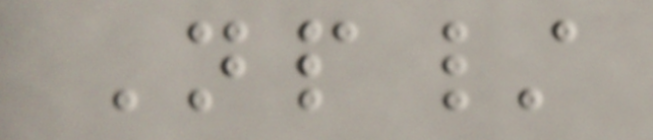Np/
